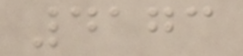4173
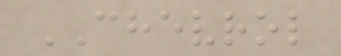CHEVROL
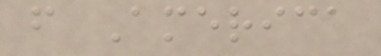f America
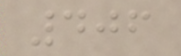406
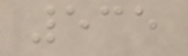535
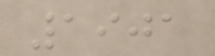1901
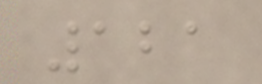121
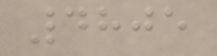4805
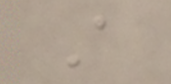A
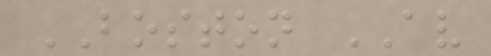BOSTON AV
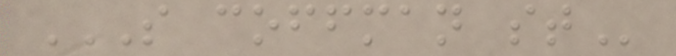S COFFMAN ST
